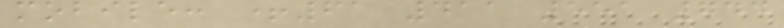mobile: +61 411 551 744
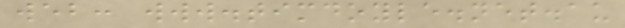web: www.timdoyle.net.au
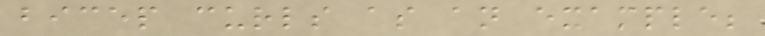bicep curls as an example;
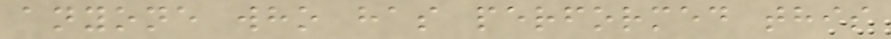anyone who has performed this
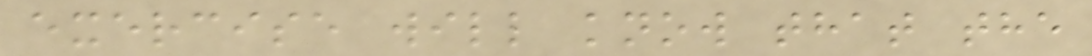exercise will know that the
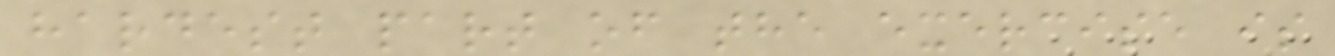hardest part of the exercise is
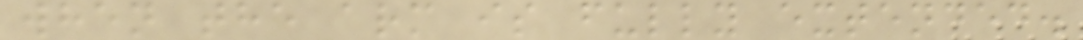when the arm is fully extended.
